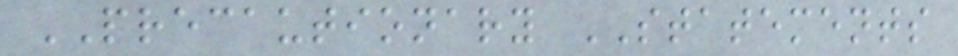PRECAUTIONARY STATEMENTS
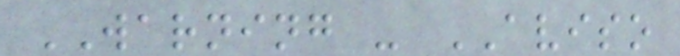WARNING - AVISO
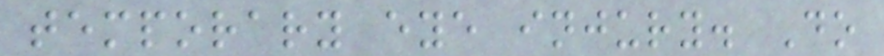temporary eye injury. Do
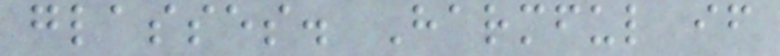glasses. Harmful if
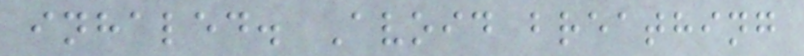inhaled. Avoid breathing
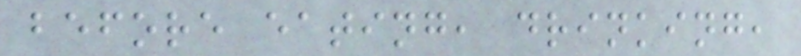before eating, drinking,
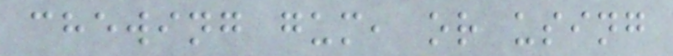chewing gum, or using
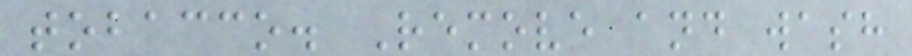tobacco. Remove and wash
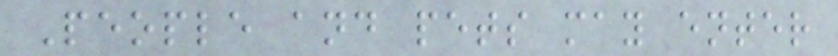People and pets may enter
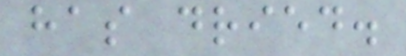has dried.
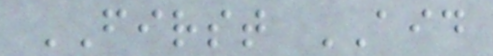FIRST AID
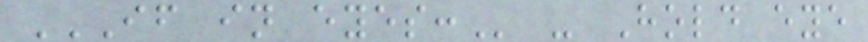IF IN EYES: - Hold eye
